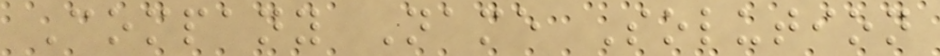Company Name Solution
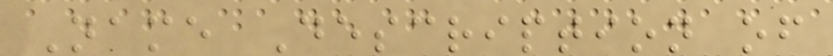Name Description of
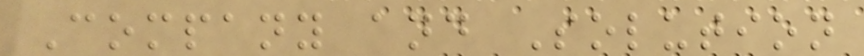Company and Solution
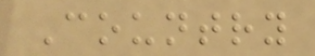Country
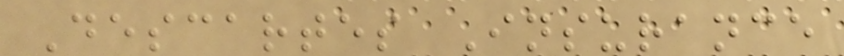Descartes Insurance
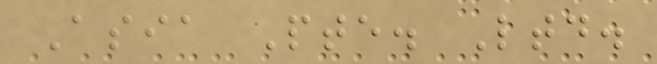Asia Pte. Ltd.
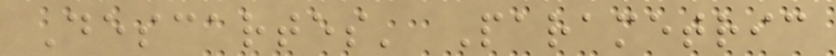Descartes' Parametric
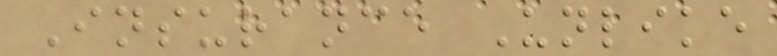Insurance Unlike
